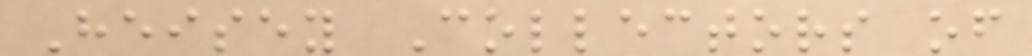Heisey Collectors of
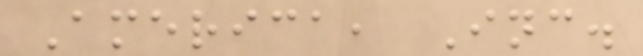America, Inc.
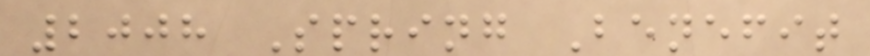2008 Spring Benefit
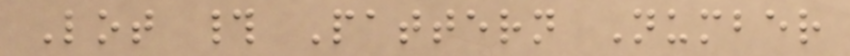Lot # Pattern Number
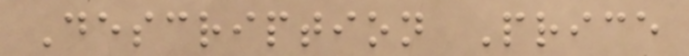Description Price
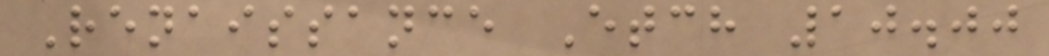Renaissance Etch 10.00
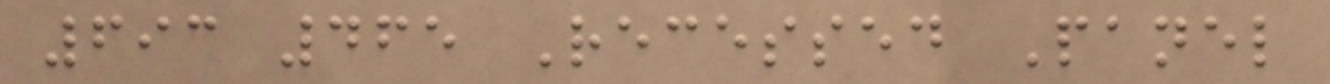693 465 Recessed Panel
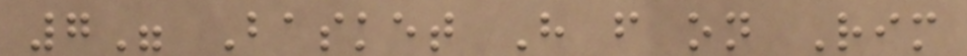7" Basket H f on Rim
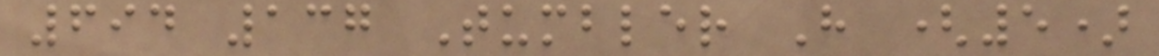694 137 Tumbler H (5)
